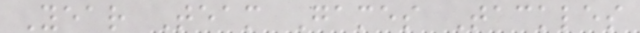Year Team Games Tackles
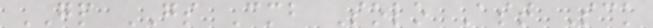GP GS Cmb Solo Ast Sck
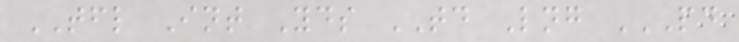TFL Int Yds TD Lng PD
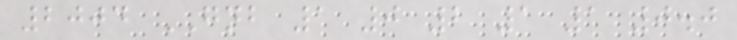2004 GNB 1 0 2 1 1 0.0
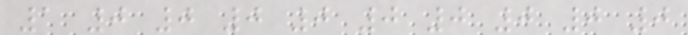1 0 0 0 0 0 0 0 0 0
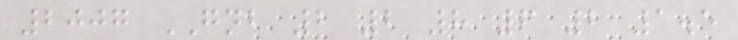2007 GNB 2 2 8 6 2 1.5
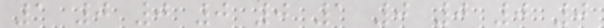1 0 0 0 0 1 0 0 0 0
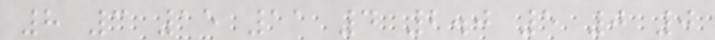8 3 15 11 4 2.0 5 0 0
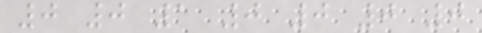0 0 1 0 0 0 0
